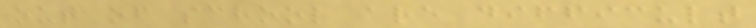out of school are difficult
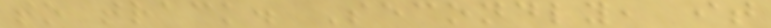to track. Secondly, it
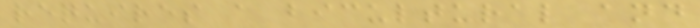requires a bicultural and
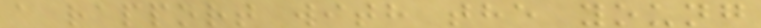a rapport with the young
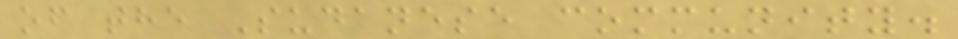of the Sudanese community.
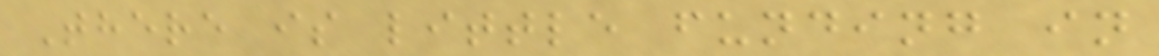There is little funding in
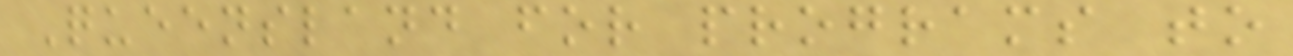Queensland for programs to
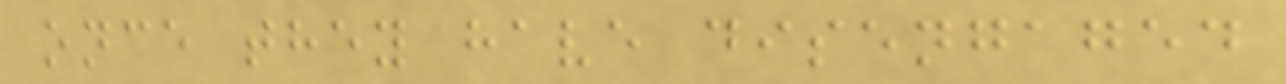once they have disengaged
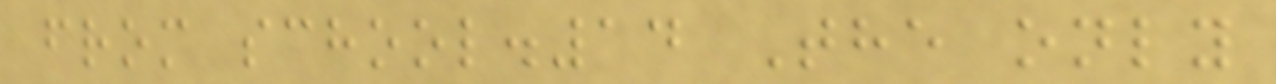from school.14 The only
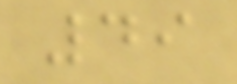49
